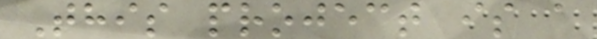This project is a
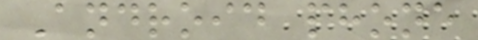Android phone
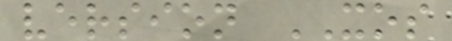version XOS
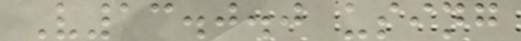V13.0.0 using
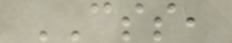CSS,
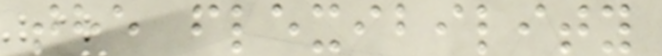the flexibility
